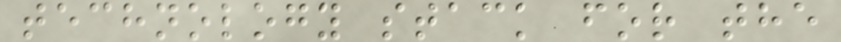technology stack for the
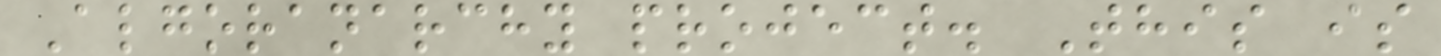Algoranarchy project. This is
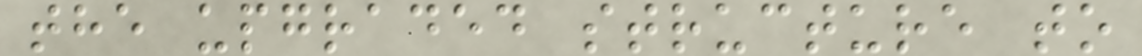the upgraded structure to
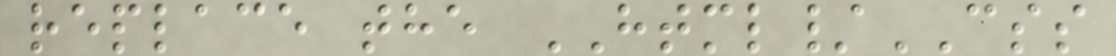replace the HTML/CSS
